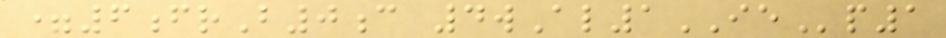=6frB0c 4wAl1IEp1
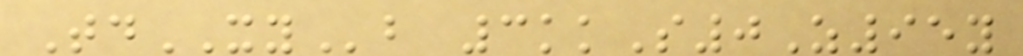TdXYb 3kkS0Z95y
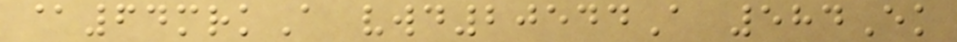@64mrkA vwd20544A 584Ek
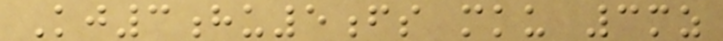Kj3hu5fs mku 3mz
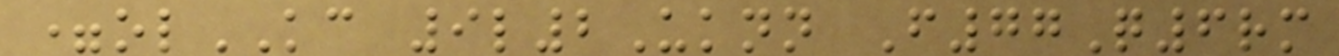=olKC 9l2Uknn F77Q6rm
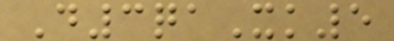D3qaXk5
